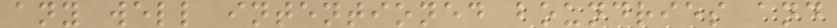any well intentioned boundries and
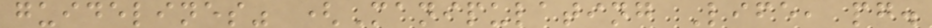guidelines" (Manipulating Life, pg.
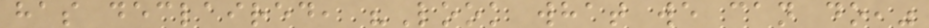has declaired, "Look what we can do,"
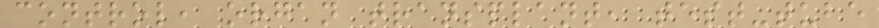control, organ transplant, test-tube
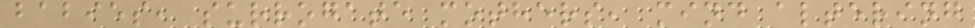babies, surrogate mothers, mind altering
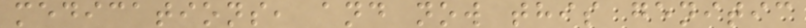medications, and now this genitic
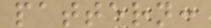pattern:
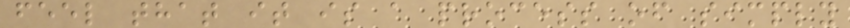feel that it is a process of simply
